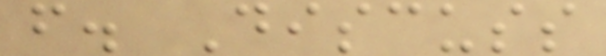f. Discuss
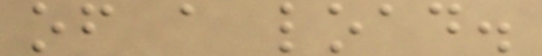of a load.
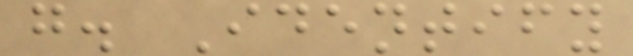g. Identify
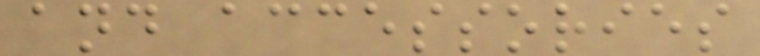and accessories
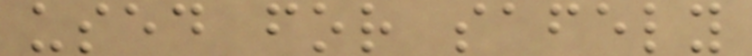used for safely
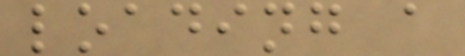loading a
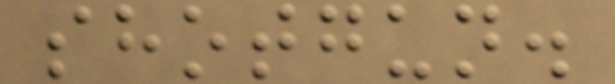shotgun.
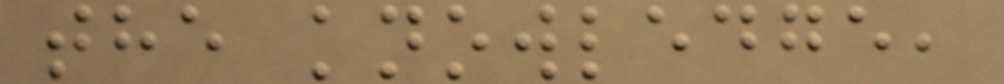the knowledge,
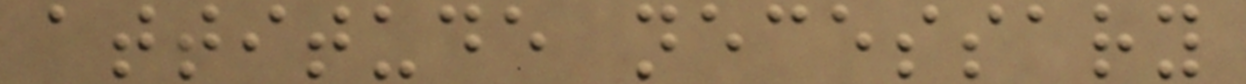attitude necessary
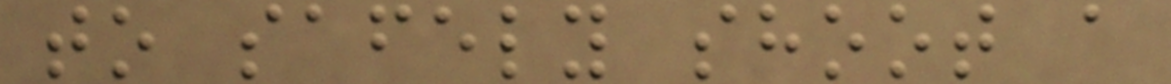to safely shoot a
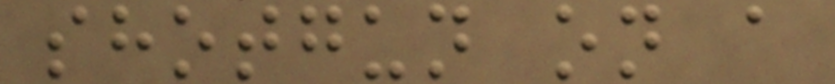shotgun on a
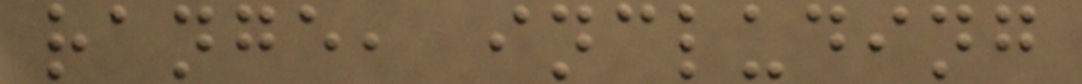range, including
